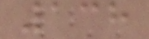138
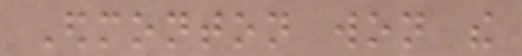Edmonton won the
